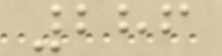286
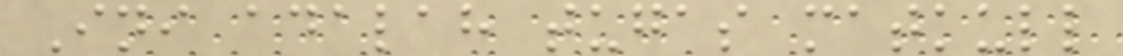Ini adalah tugas matkull
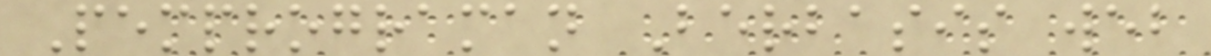Pemprograman Berbasis web
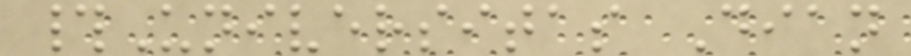#Universitas Dian
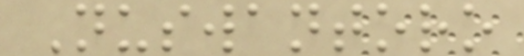Nuswantoro
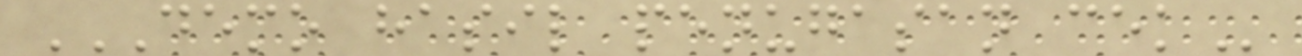DEMO HASIL PENUGASAN CEK
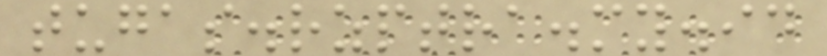tugas.rzptra.my.id
